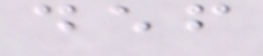def
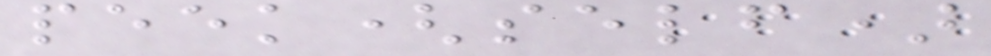peek(self)
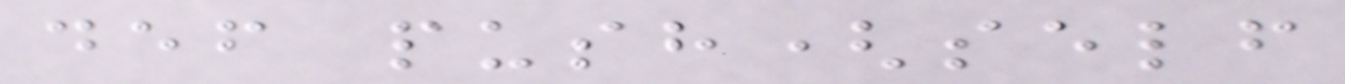def push(self
